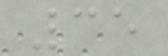35
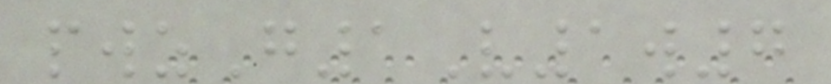pwzG1V1w7
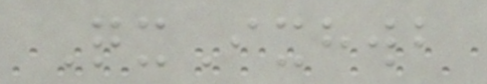QxIxhwb
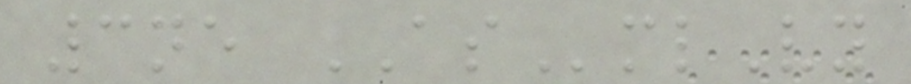3ne ASmlVy
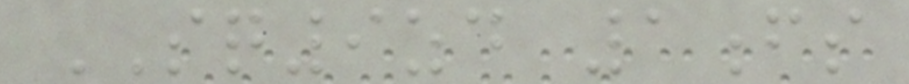SQ9zd 1fs
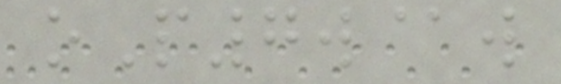oP7w@w
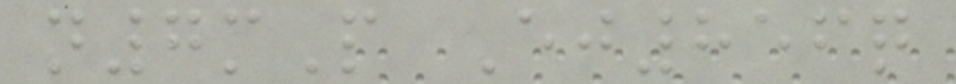n7mP Ej856q
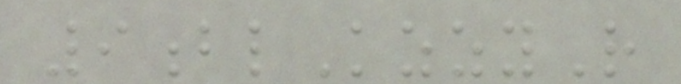9blKzzyR
